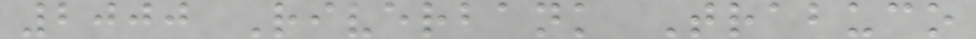2000 Riverbank Trabuco
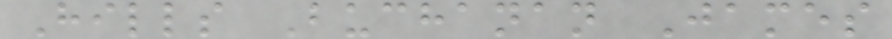Hills Buchanan James
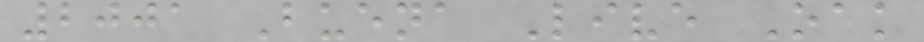2001 Buena Live Oak
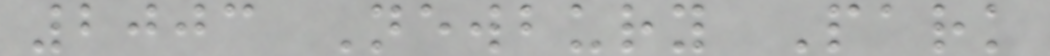2003 Newbury Park
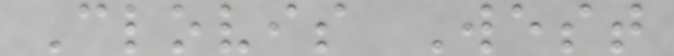Clovis West
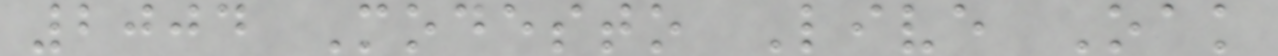2004 Modesto Live Oak
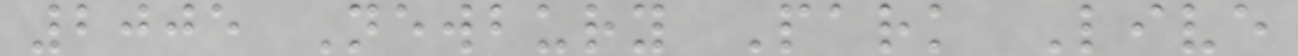2005 Newbury Park Live
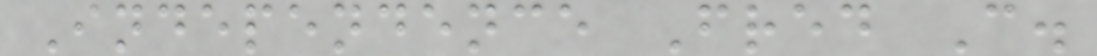Independence Fred C.
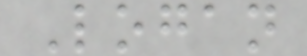Logan
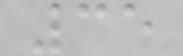35
